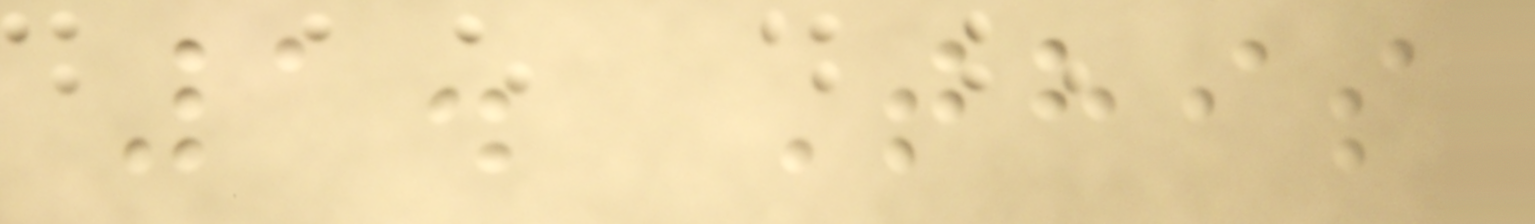1. This
